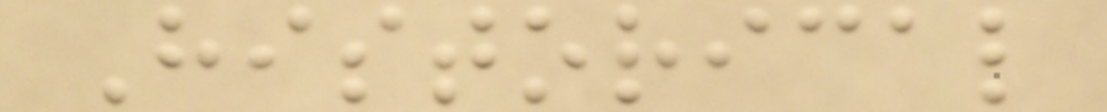Historical
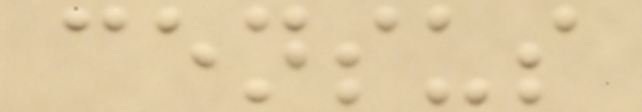census
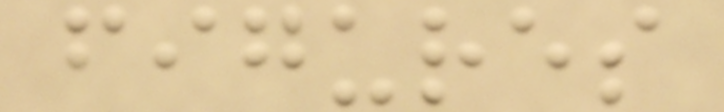figures
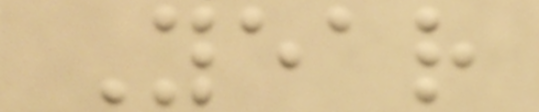Year
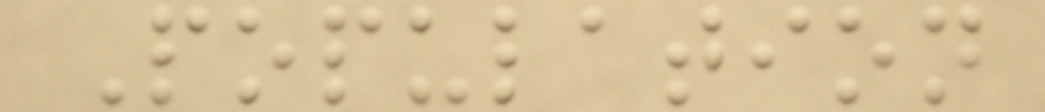Population
